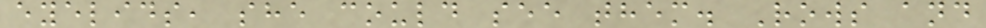eyelids, she could see them. Rows and
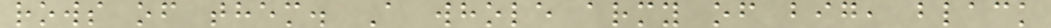rows of them. A whole army of big, black
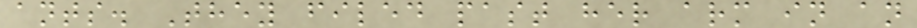ants. They filed past her arm in an
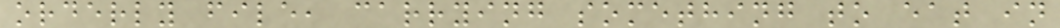orderly file, carrying something to eat in
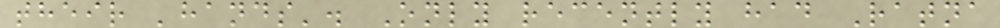their 'hands'. Only recently had Ratna
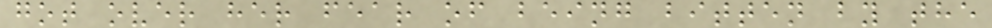got over her fear of being bitten by the
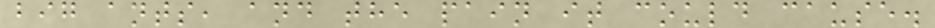big ants, and the pain it could cause.
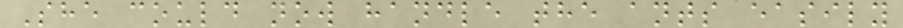She could now handle the ants easily
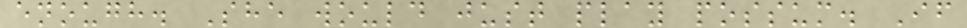enough. She would just play possum. If
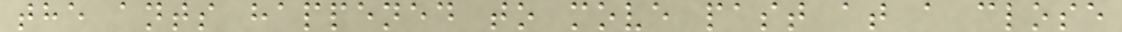the ants happened to move past at a close
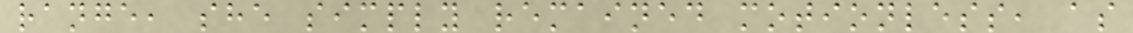range, she simply remained motionless, as
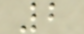2
